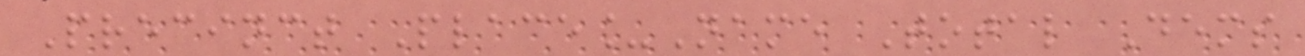Precinct Place_Name Total Dems
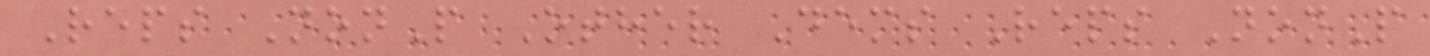Reps NonP Other Dems Reps NonP
